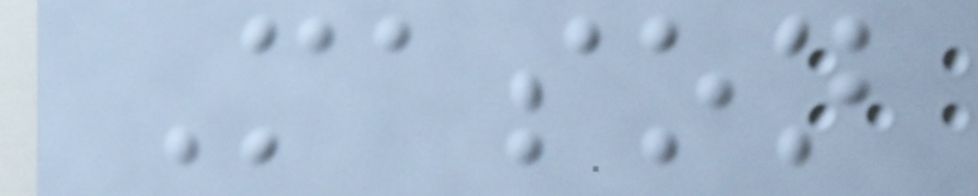Mason
